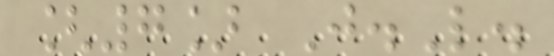[7] J.L.
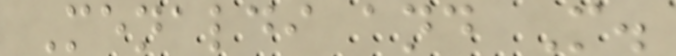Menaldi and M.
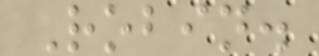Robin.
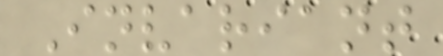Invariant
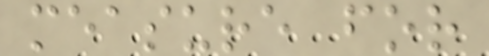measure for
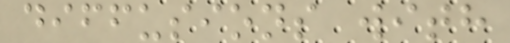diffusions with
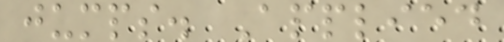jumps. Applied
